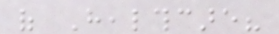of Healthcare?
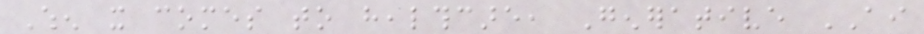When it comes to healthcare, Generative AI
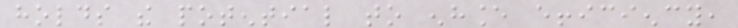holds the potential to enhance efficiency,
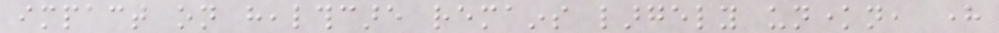impact on healthcare remains largely unknown, here
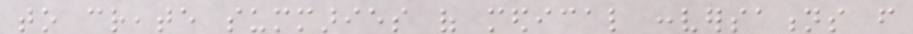to create summaries of medical conversations from
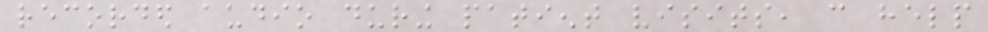recorded audio during patient visits, can help
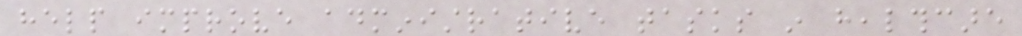help improve administrative tasks in healthcare
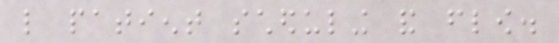like patient scheduling and flow.
